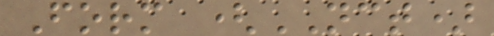Form (NCT)
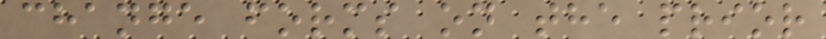change forms on the prior
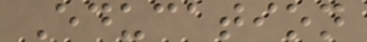Education
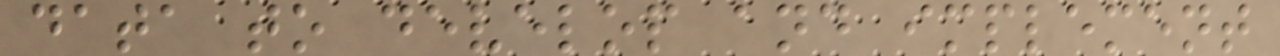data to develop and implement
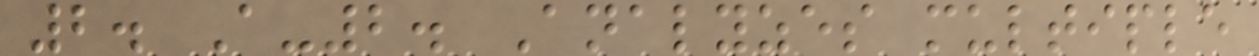2. A-2. Analyzes multiple
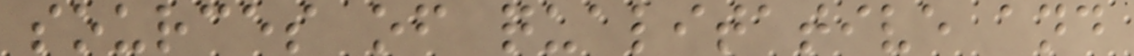sources of qualitative and
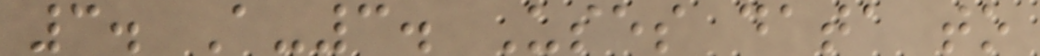3. A-3. Uses data to
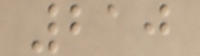210
